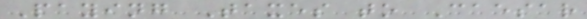Paying Taxes to Caesar
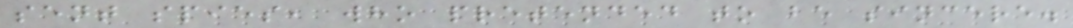sent spies, who pretended to be sincere.
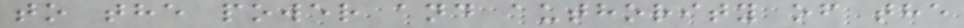to the power and authority of the
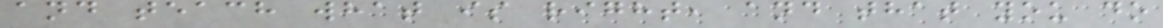and teach what is right, and that you do
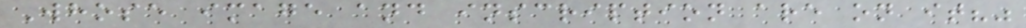Whose image and inscription are on it?"
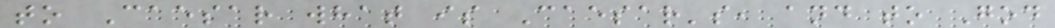to Caesar what is Caesar's, and to God
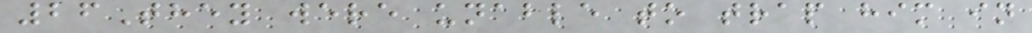26They were unable to trap him in
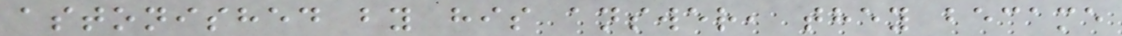astonished by his answer, they became
